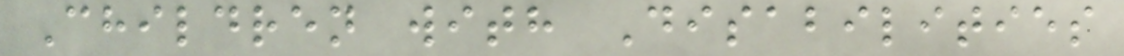Children with Disabilities
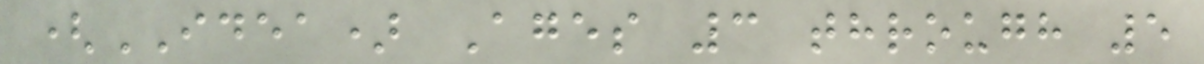(IDEA) Ages 3 through 5
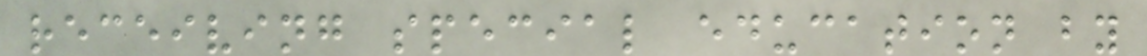receiving special education by
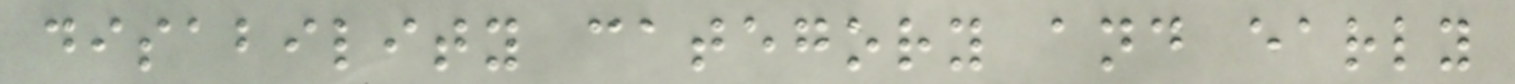disability category and early
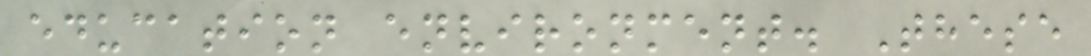education environment. These
